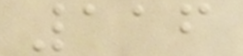116
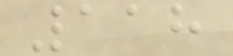118
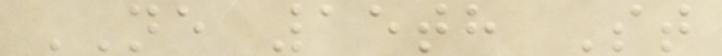NE 15th St
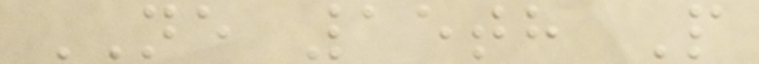NE 15th P
